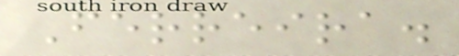Ferreira.
